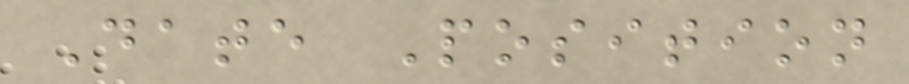Date Position
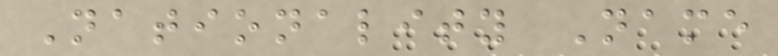Nationality Name
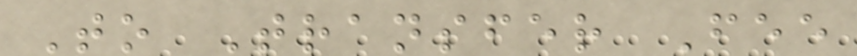To Transfer Fee
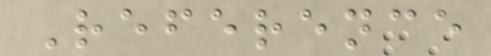Reference
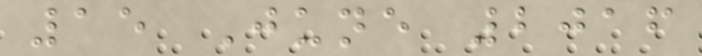15 June 2016
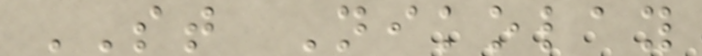ST Nikolay
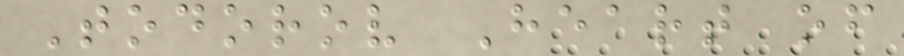Todorov Heart of
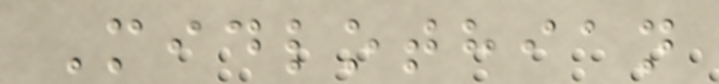Midlothian
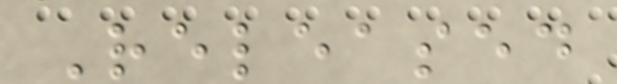Released
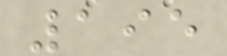195
